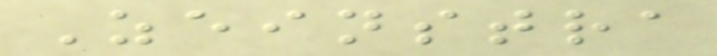Zeinstra
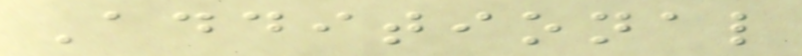Additional
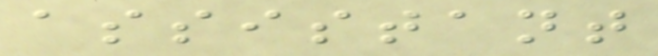assistant
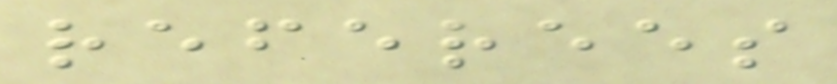referees
